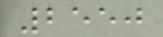2550
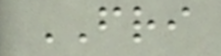FRI
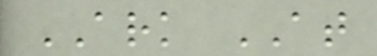ARK AT
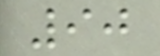90
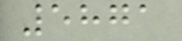5871
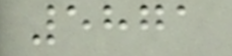5871
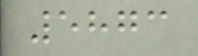5873
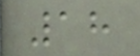18
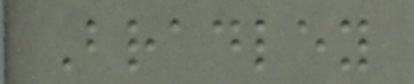Bradley
